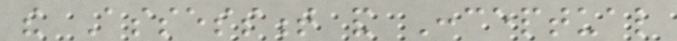the Assessment and Conceptual
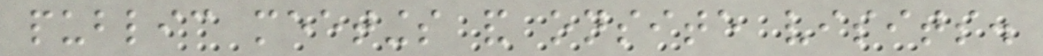public meetings and onsite visits.
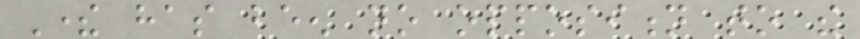There has been no opposition to the
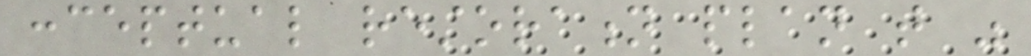conceptual restoration plan that was
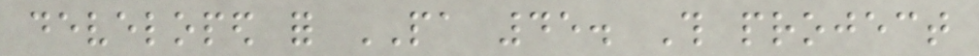developed for PA 45. This project
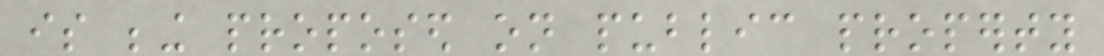is being proposed on public property
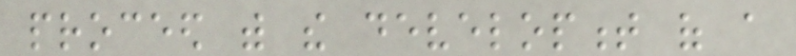proceed with the development of a
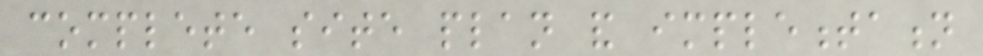complete site plan and implementation
